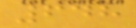648
